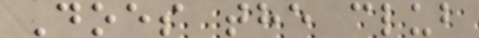Does the club
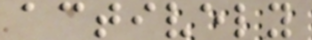actively
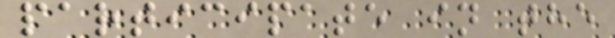participate in the
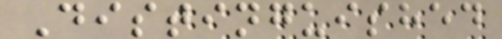Distinguished
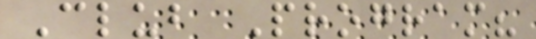Club Program?
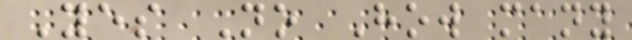Yes No How many
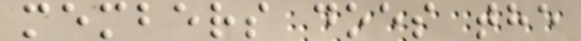members does the
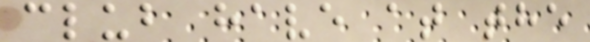club have at the
